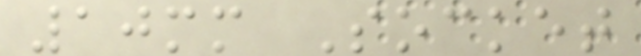10mm Socket
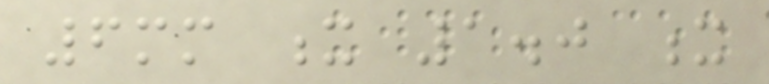6mm x 1.0 x
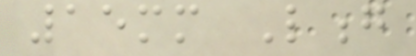15mm Long
